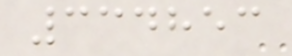334853
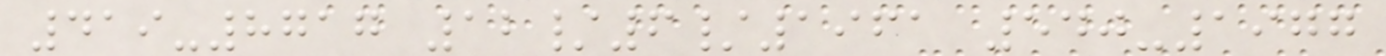419-8717 12/6/1961 540-1977
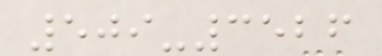509-3526
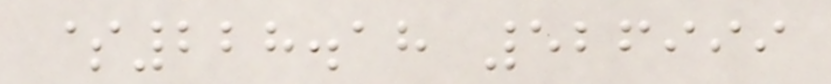$228.18 526999
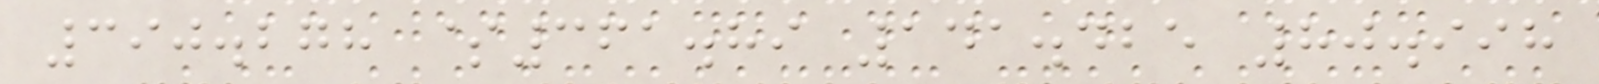390.278 $361.89 141.425 80.998
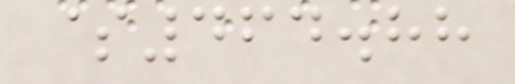$464.88
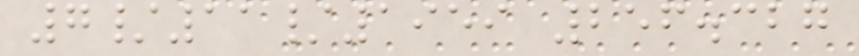7/11/1959 256.327
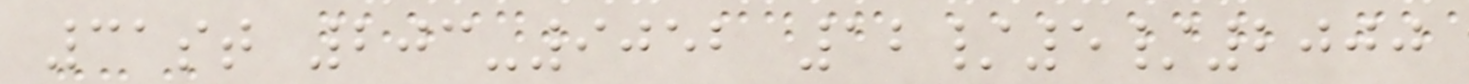31st 203-9052 12/5/2000
